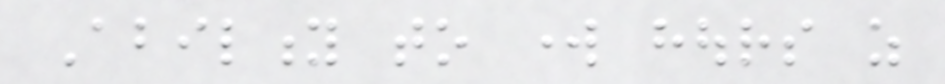Ability to work hours as
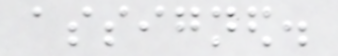assigned.
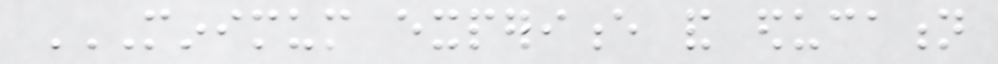MINIMUM EXPERIENCE AND EDUCATION
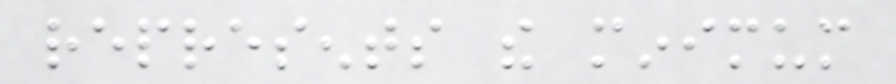represents the minimum
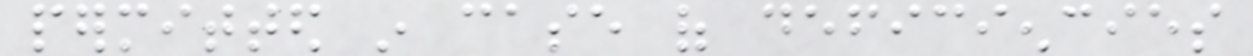permitted in case of deficiencies
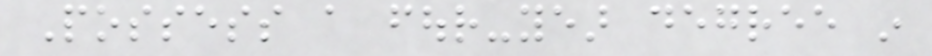Possess a four-year degree in
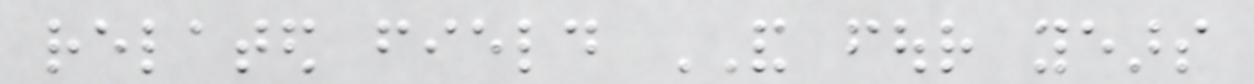related field AND four years
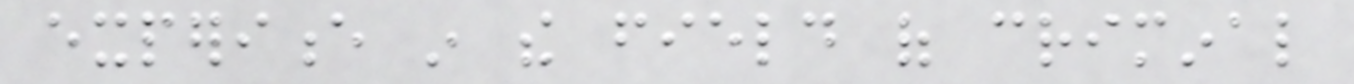experience in the field of criminal
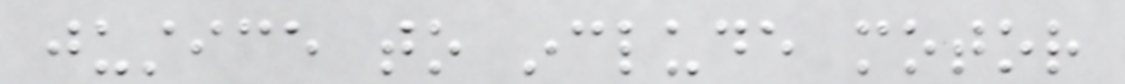justice to include motor
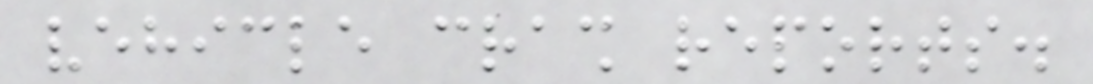vehicle crash reports.
